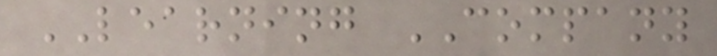LEARNING COMPANY
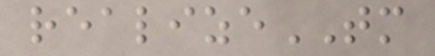realizeTM
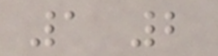1 2
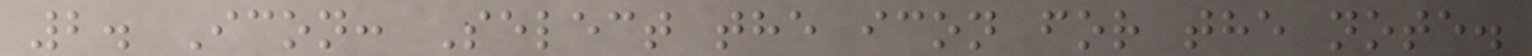2. Icon: Select the icon for the note.
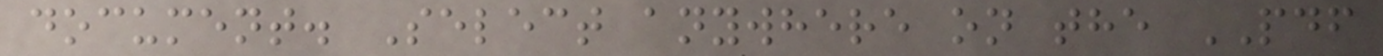document. Select anywhere on the PDF
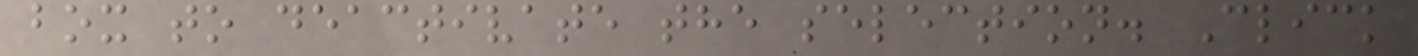box to deactivate the selection. Click
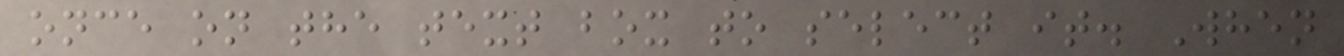once on the text box to select it. When
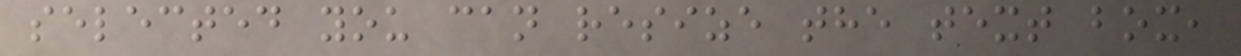selected you can resize the text box,
